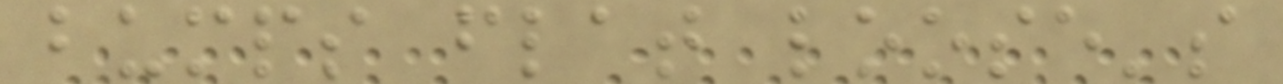bumps flat loose's
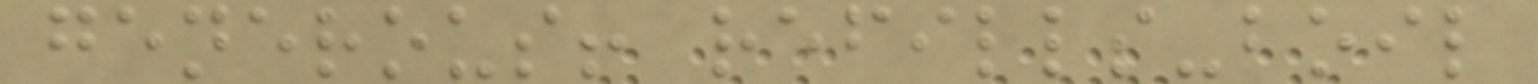generous! refills-boil
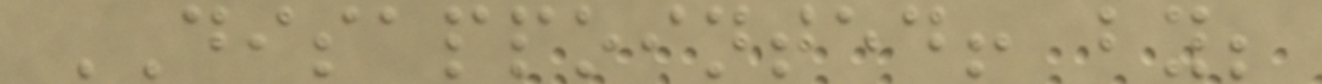DISAPPOINTED! by;
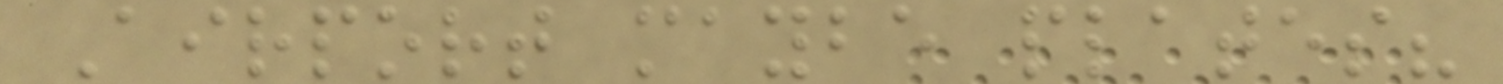Airport maybe plates?
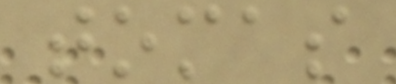tomas
